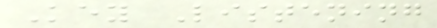Key Listening
